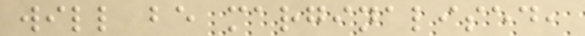will be marginalised,
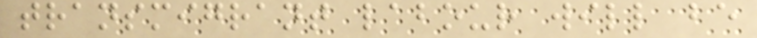transmigrant labour will be
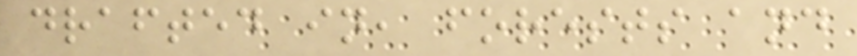drafted in, forests and
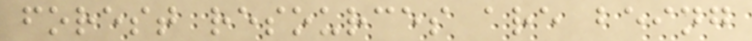forest resources are being
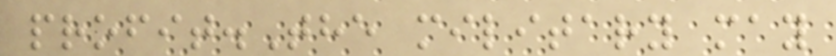profit.The military may
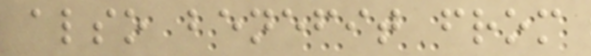also benefit from
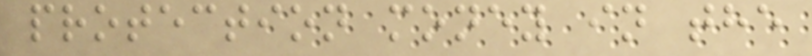protection money in the
